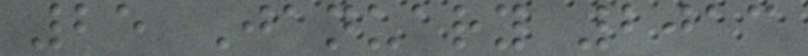25 January 2013
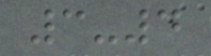3-4
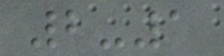2-1
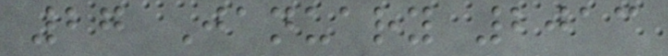27 January 2013
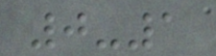0-1
